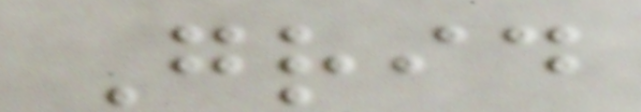Grid
